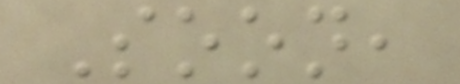Soon,
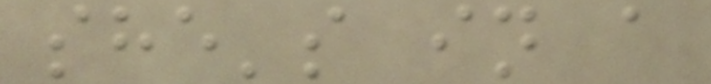she's in a
